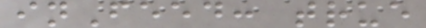inFeed: true
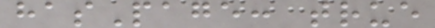hasPage: true
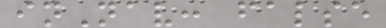inNav: false
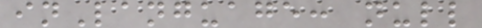inLanguage: null
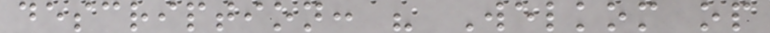description: " Welkom op
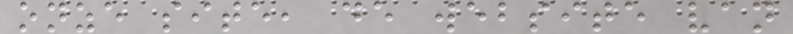onze site, de website van
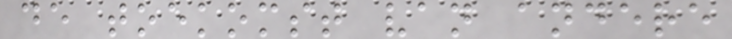de toekomst van andere
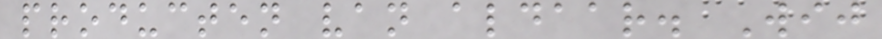producten van aldaar. Wij
